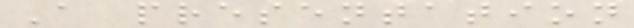A presentation
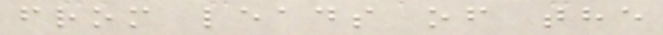from leads of the
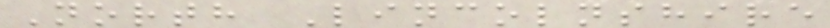North Lincolnshire
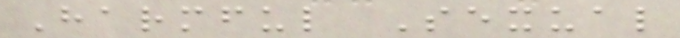Harmful Sexual
